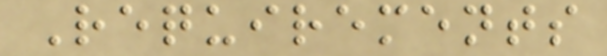Requirements
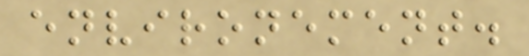environement.
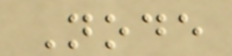Node
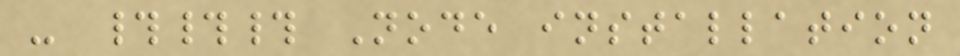- ### Node installation
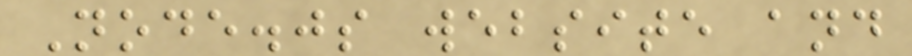Node.js website and
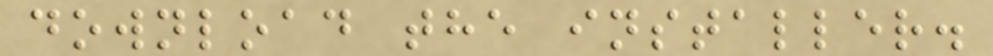download the installer.
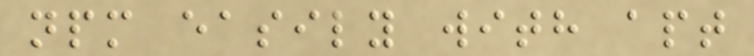npm easily with apt
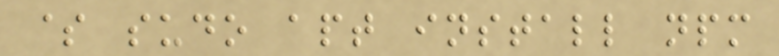$ sudo apt install npm
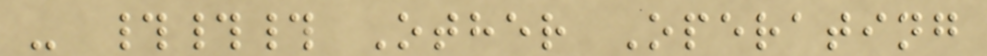- ### Other Operating
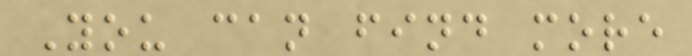You can find more
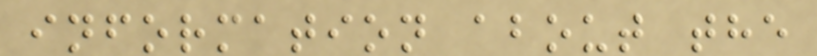information about the
